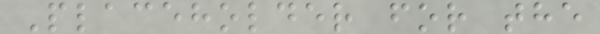Placeholder for the
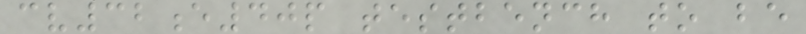cv32e40p testbench to be
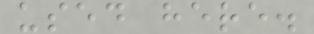used here.
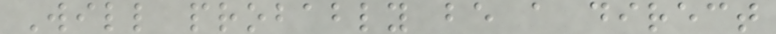Will probably be a direct
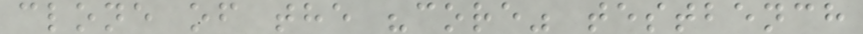clone of the "core" testbench
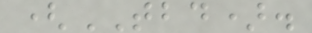(TBD).
